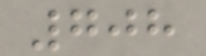708
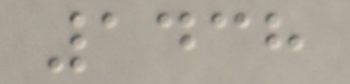1438
